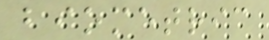biometric
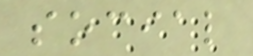social
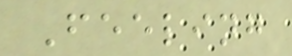Feeling
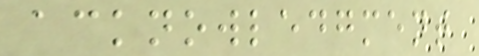acknowledgment
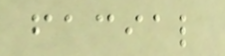facial
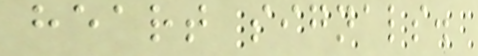heart signals.
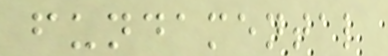fundamental
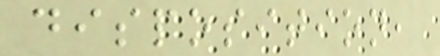disposition,
